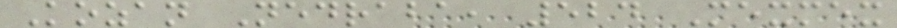Kozan Nedraba, 524 Mexmex
